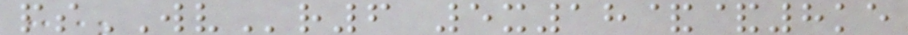psWVr6 5x18&&8ke
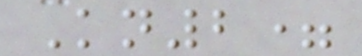Kn2=
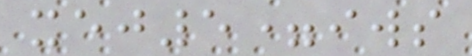xej5=iws
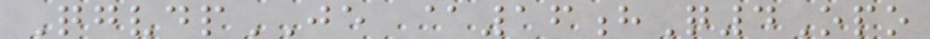QgvdpJE @16hQ4Opo
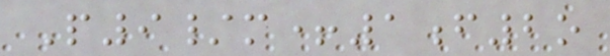P9/m+1f2o
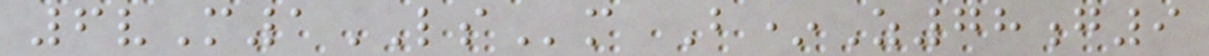6vM1LSm B*Z78g9
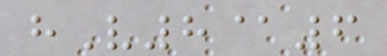hV8@6
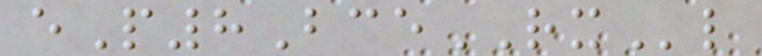eP8BceRXl
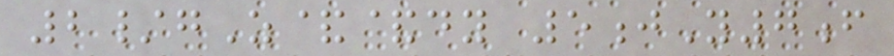2/gZ&&dy 5jY7f
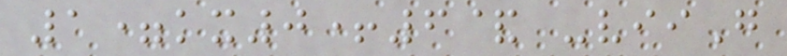1=kx0+6& -viiG
